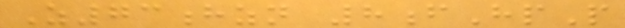Z73hzn 8fHpP
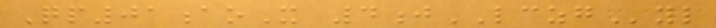Qp01aoX 4jLCZGyl
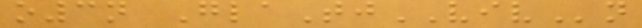o3n GlaTjVIVn
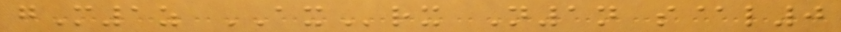gM1z AXrx N1n s@l0
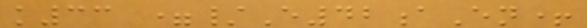k33 =/E42aEn+
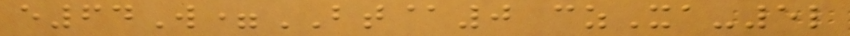e64W=BT@0 czXa-5l
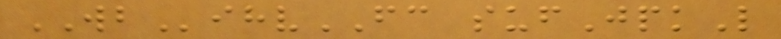WBihvFC sufJpkL
